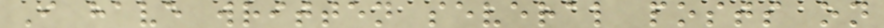I have written several posts on
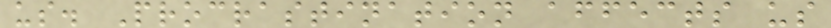us. Procrastination affects us
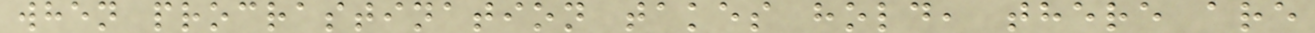when procrastination takes hold, there are
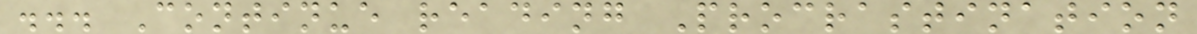... Continue reading Procrastination
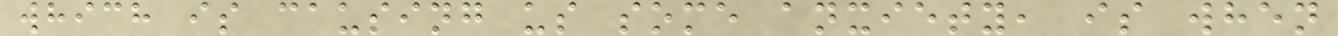which is causing us some anxiety, is when
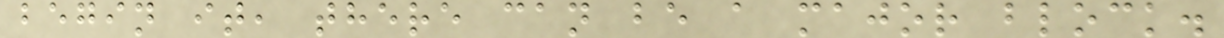begin it, there can be a major block.
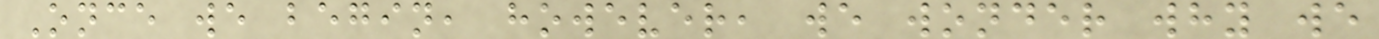Once we begin, however, we wonder why we
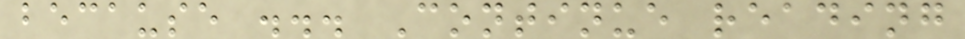because ... Continue reading
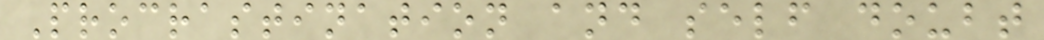Procrastination and self doubt
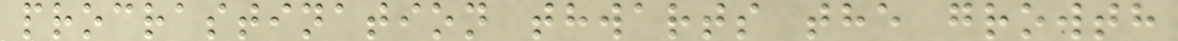procrastination thwarts the growth
